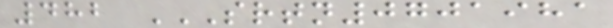482 SRTN0701981
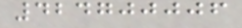424700006
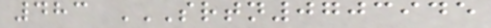483 SRTN0703945
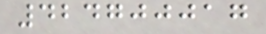424700017
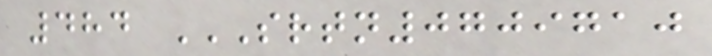484 SRTN0709710
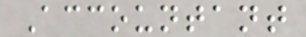Accountant
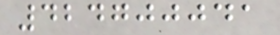424700041
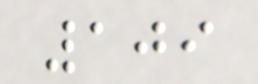109
